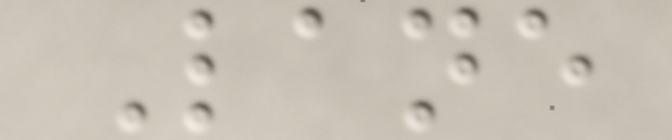Lane
